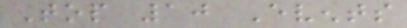Top 10 Events
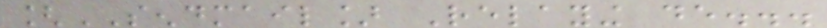[SENDMAIL] Relaying de...
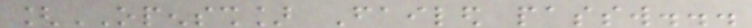[OPENSSH] Failed passw...
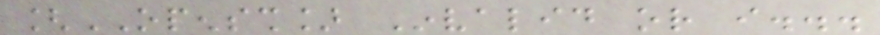[OPENSSH] Invalid or i...
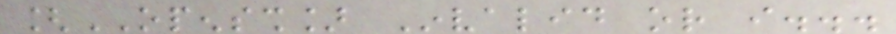[OPENSSH] Invalid or i...
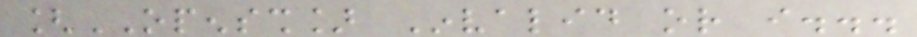[OPENSSH] Invalid or i...
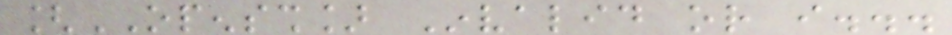[OPENSSH] Invalid or i...
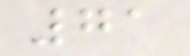71
